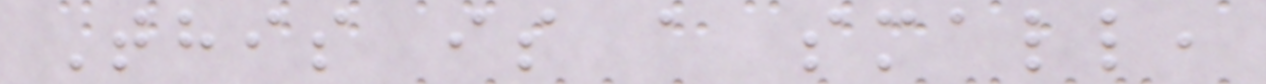This is a small,
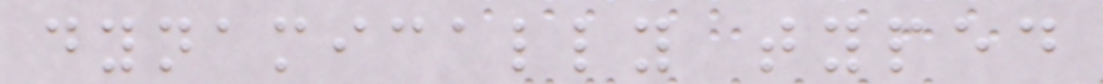dynamically typed
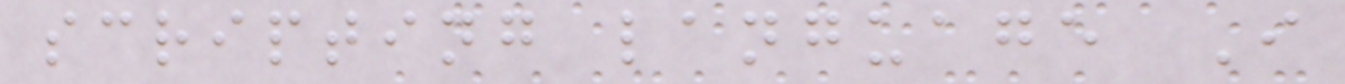scripting language I
